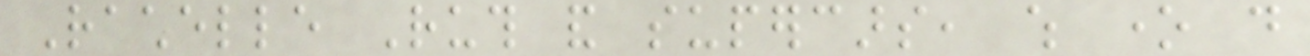Rachelle Ruth and supercars, which one do
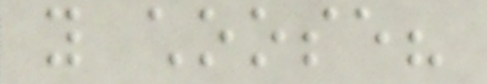you choose?
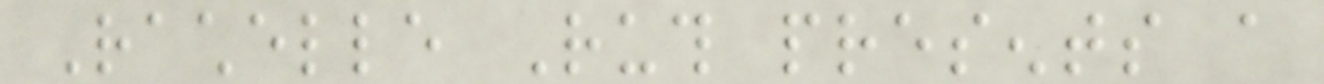Rachelle Ruth presents a
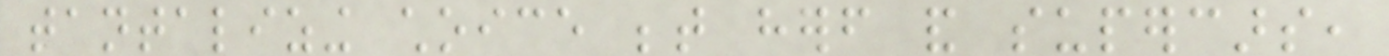tantalizing choice between herself and supercars,
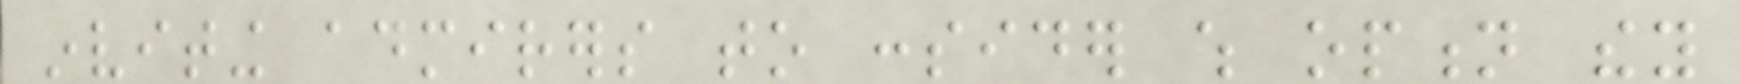inviting admirers to consider which option they
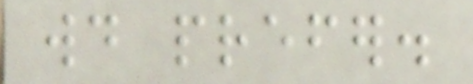would prefer.
